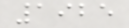1925
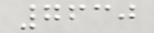7630
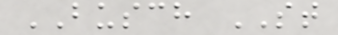BUSCH ST
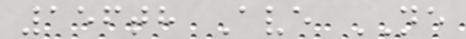156th Ave NE
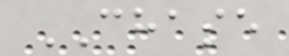CHASE
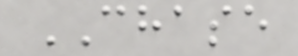CHASE
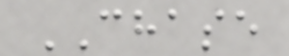CHASE
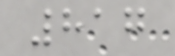817
